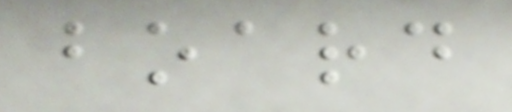board
